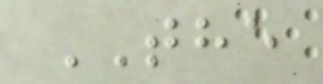THE
